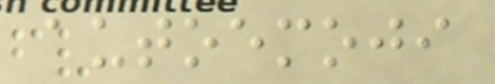autoemoji
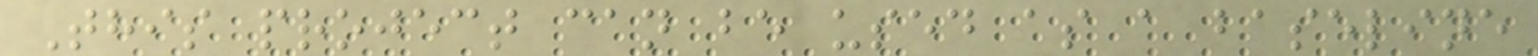This project can be used as a baseline
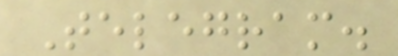Telegram.
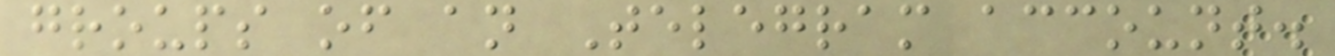groups of an Telegram account.
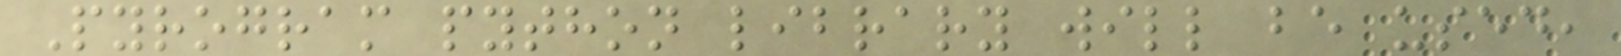Pyrogram python library will be used,
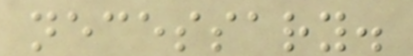necessary.
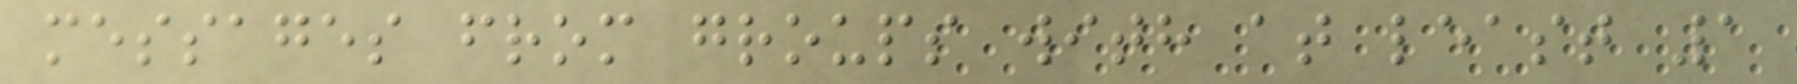messages from groups with at least 1
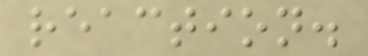reaction.
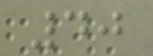40
